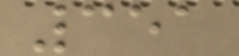351
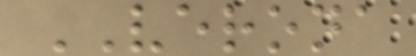VERONA
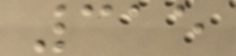315
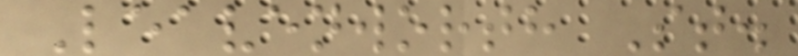Leavenworth St.
